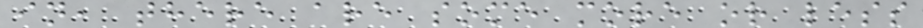in, there are some more or less
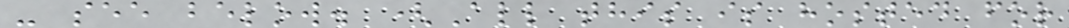- see below. (All this is hosted for
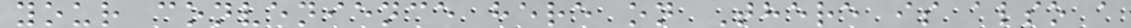your convenience here on There is also a
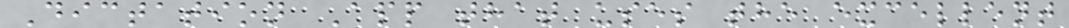Dictation App that uses the excellent
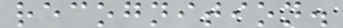recognition.
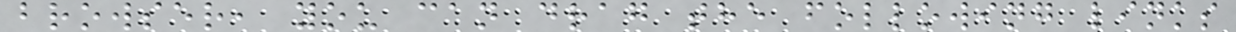browser, you can drag the following links
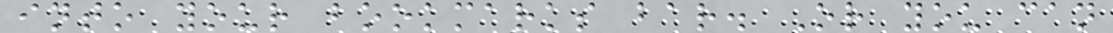into your bookmarks bar. Or you can
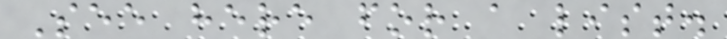See here for a list.
